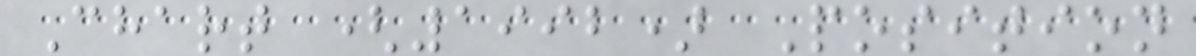Chart (1992) Position
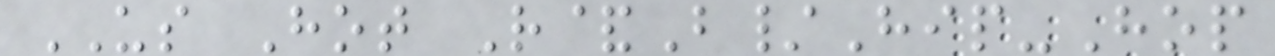US Hot R&B/Hip-Hop
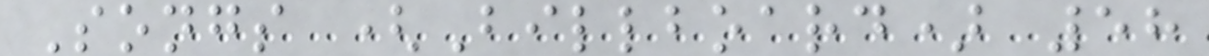Songs (Billboard) 58
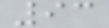93
